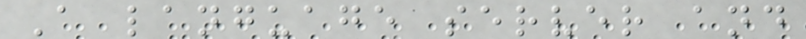A language server and
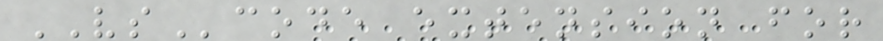VScode extension for
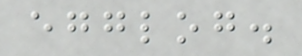egglog.
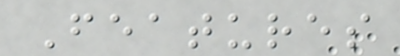Features
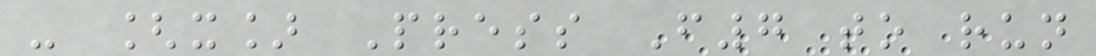- [x] Press F7 to run
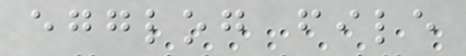egglog file
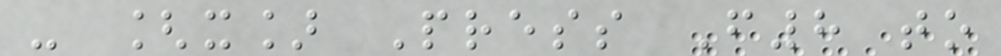- [x] Press F8 to
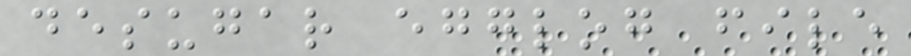desugar egglog file
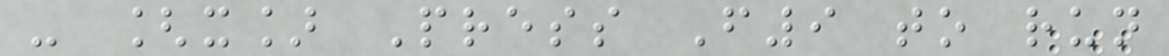- [x] Press F9 to run
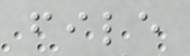file
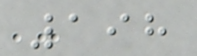198
